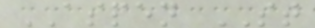ASPEN ST
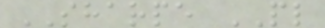SHARPE PL
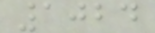1024
